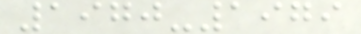1970-1979
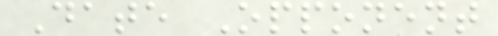Date Opponent
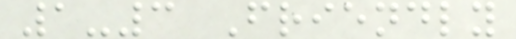1-3 Friendly
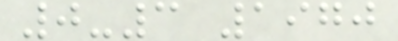0-3 1970
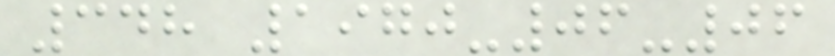348 1970-06-06
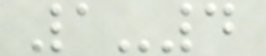1-4
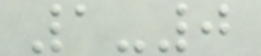1-0
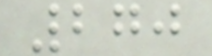270
